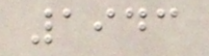1943
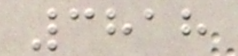3818
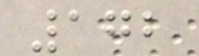172
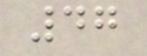47
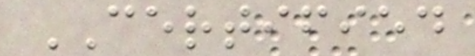CERTIFIED
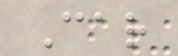Car
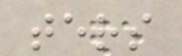ters
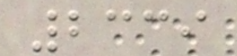2339
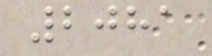2081
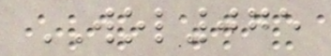WOL075
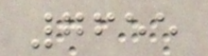7655
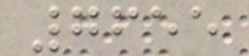7655
